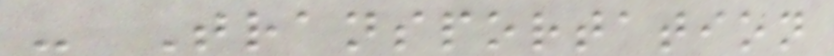- Transportation
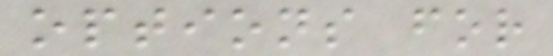options for
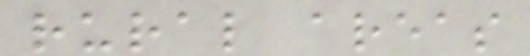rural areas
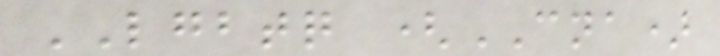LGBTQ (CNA)
